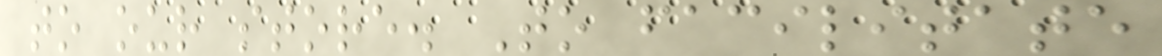to our store. To facilitate
